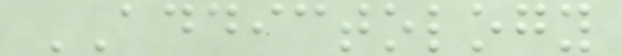ADDICTOLOGY
